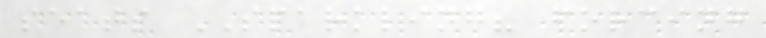seats SPARKLING? forcing
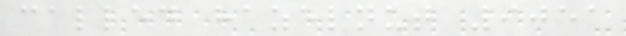called hazelnut 9051
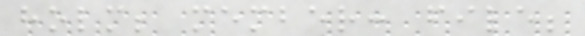holm; member: file;
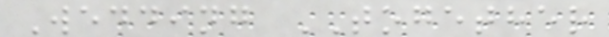Wedding TOGETHER
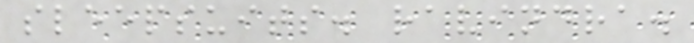sleepsuits. ravindra.
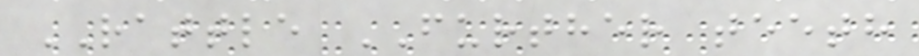RATTLE FURTHER teeth
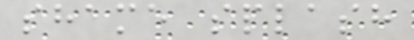shame splash
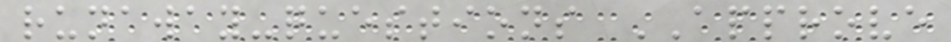runaway-questions APPROVE
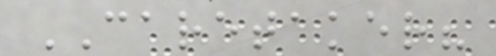CARETAKER?
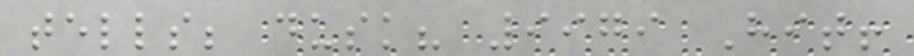tells; dusk? 9979 Hit!
